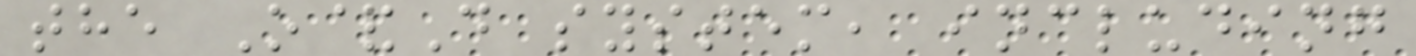the O&D system, including
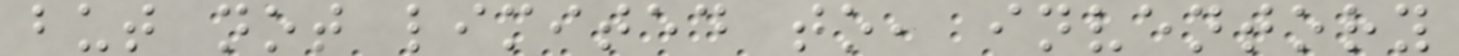but not limited to, inventory
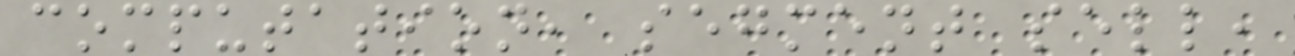computation, segment sell,
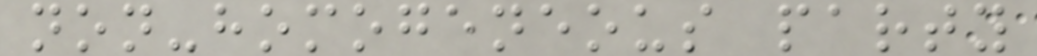non-homogeneous party
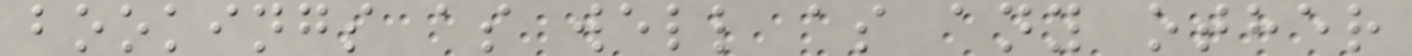bookings as well as any other
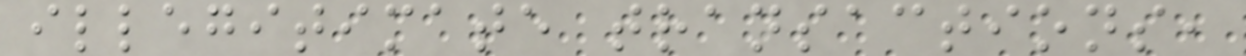illegitimate transactions,
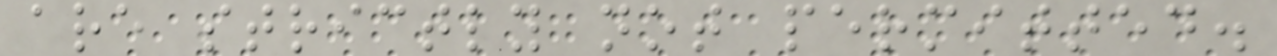are strictly not permitted.
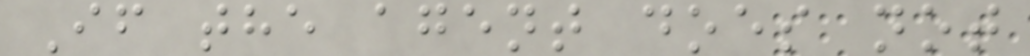If the agent does not
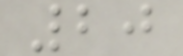20
